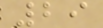29
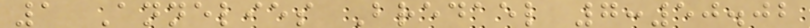1 Annelies Bredael 7:50.02
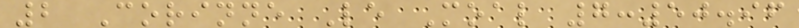2 Corinne Le Moal 7:50.96
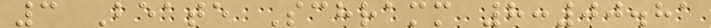3 Beate Schramm 8:00.81
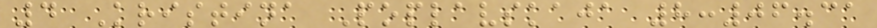4 Kristina Poplavskaja 8:06.31
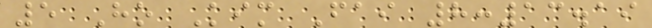5 Ho Kim Fai 8:13.19
